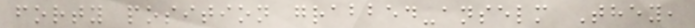forty position grabbed-anselm They,
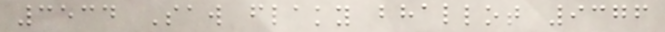3534 Saw flaky bhallot 9376
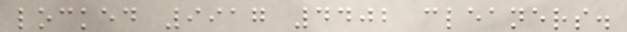locked 9917 4402 cleaners.
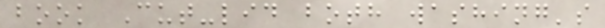book Cut-lid both washing's
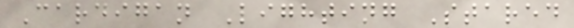Cardigan Lighting Stared
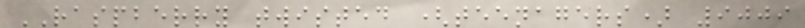RASPBERRY twisted (teenagers) 9009
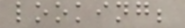looking;
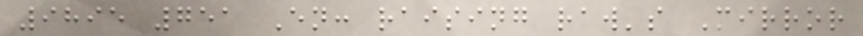9895 751 En: raising raw's Mirror
